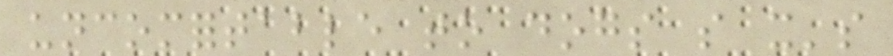uncomfortable to dogs so it's
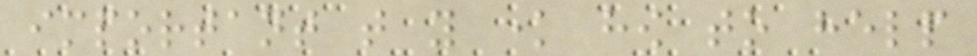important that you know how to help
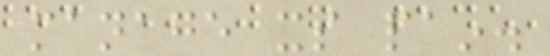manage its pain.
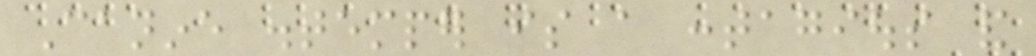Canine distemper is a contagious and
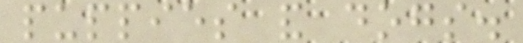puppies and dogs.
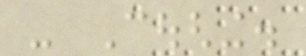- Coughing.
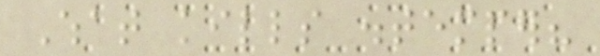What kills distemper?
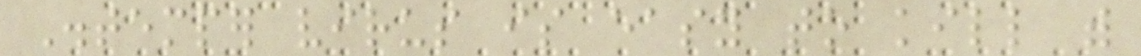Distemper virus is easy to kill with
